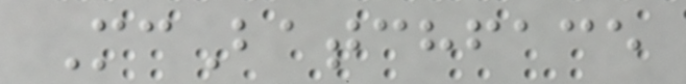McBatchface
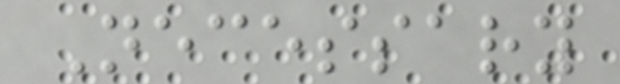Necessary
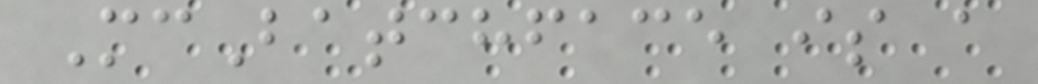McBatchface is a
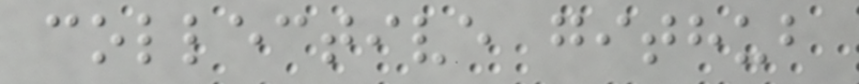collective github
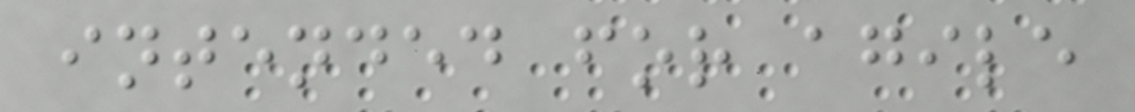intended for agile
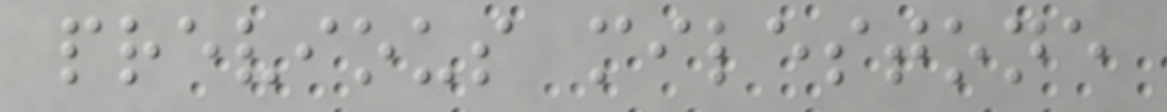previous milestone
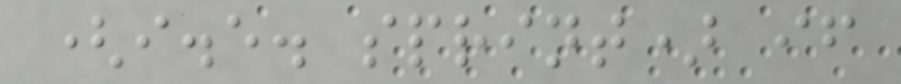(i.e. sprint) if
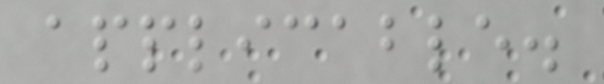applicable.
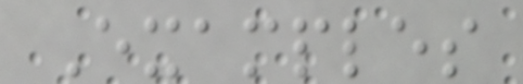Examples
